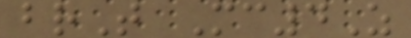brT Mc4Z
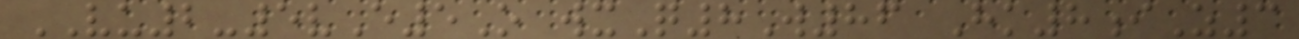VU2-5vE5O wxQ8W86 Hk8iZ3
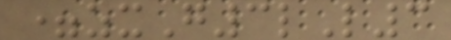=zxG3lL3
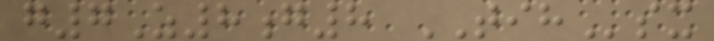g7Z8g8 TIHsx
